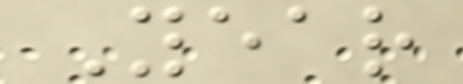Year
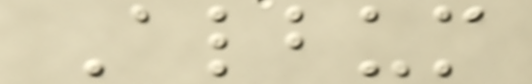Album
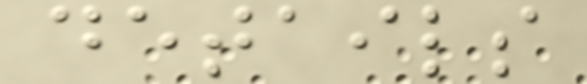details
